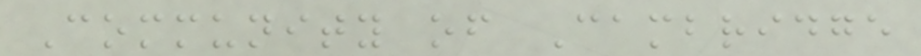Community of Cambridge
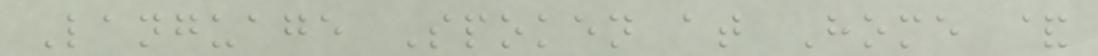Language Spoken at Home &
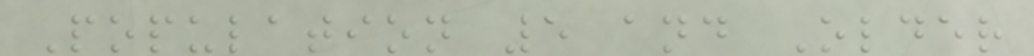Population 5 and Older
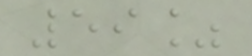59%
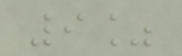9%
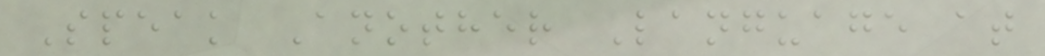Speak Another Language at
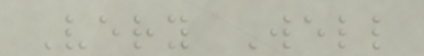Very Well
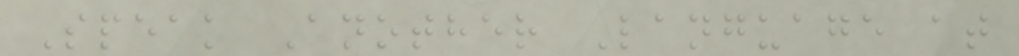Speak Another Language at
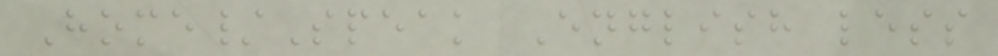Home/Speak English less
